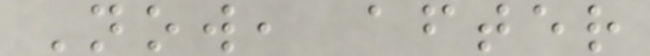Now, after
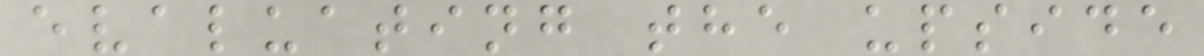evaluating the upside
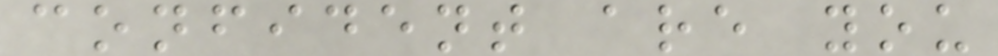confident are you
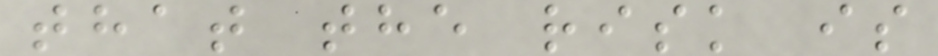that the risk is
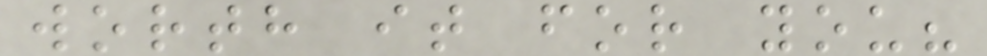worth it for you?
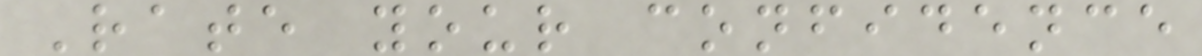Rate your confidence
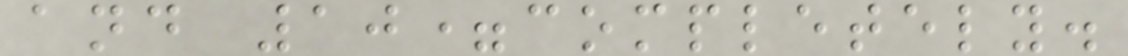and 10=completely.
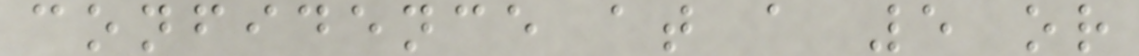confidence at a 5 or
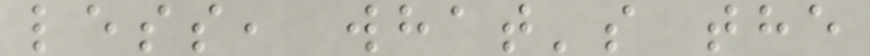less, what's the
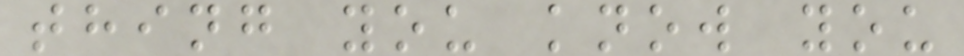thing you know you
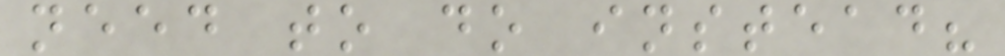need to do instead?
